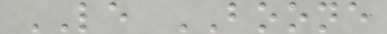LE BOONE
